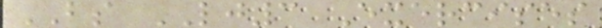BS LJ3 Exercises
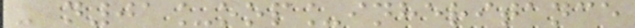- n01_oop_inheritance
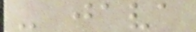- java
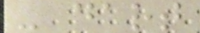- dart
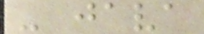- java
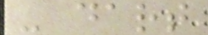- dart
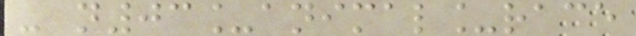- n03_animal_race
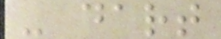- dart
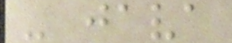- java
